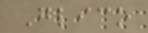Glico
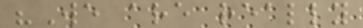"We are really
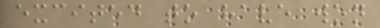excited to have won
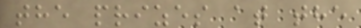the prizes at the
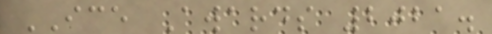ICE Awards 2021.
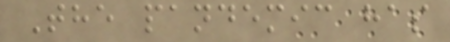The pandemic has
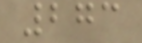273
